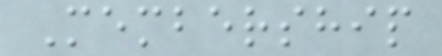Membership
